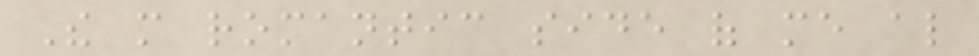The more romantic side of me also
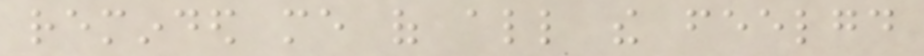reminded me of all the feelgood
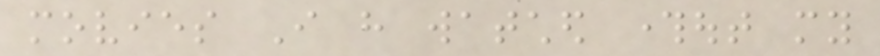movies I have watched throughout my
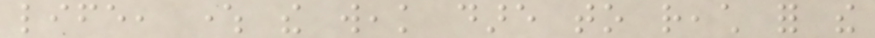life, where the weak dare to reach for the
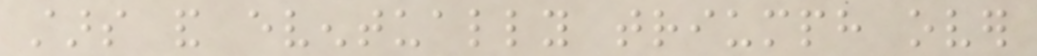stars and eventually triumph over
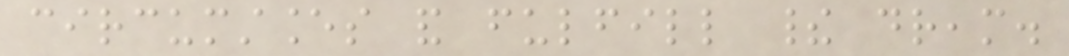circumstances and fulfill their dream.
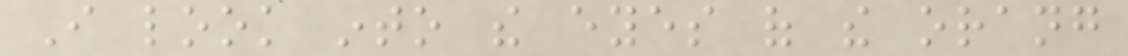I look into the eyes of the orang
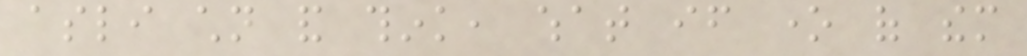asli children and think, what if one of them
